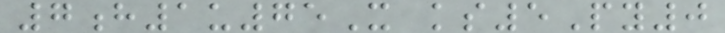7h1u75X ks5Py0
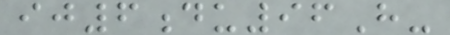ij6du96H-
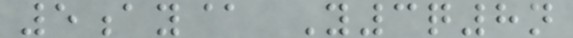5ay@ Y3q8n
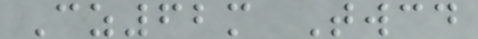Cz62m Twcd
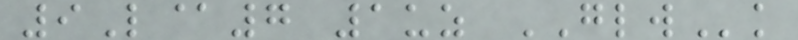9L@7 1uz GLWk
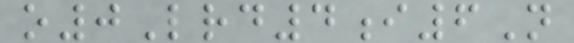o0Lrd4i6N
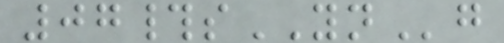07#sYNg
